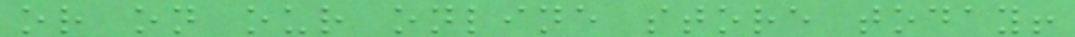or on our online store today!
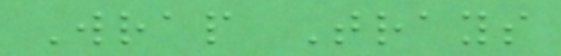Wrap Trays
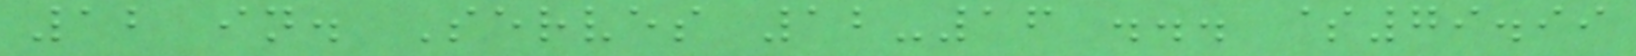12 in. Serves 12-16 ... $79.99
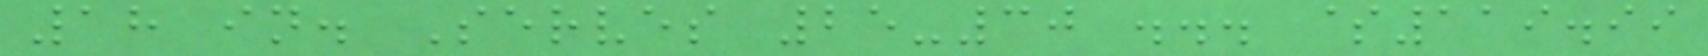18 in. Serves 25-30 ... $119.99
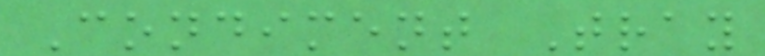Condiment Tray
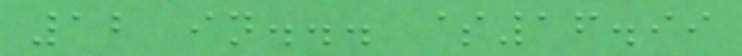12 in... $16.99
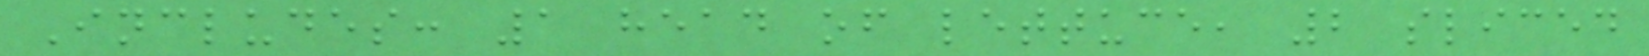Includes: 1 head of lettuce, 2 sliced
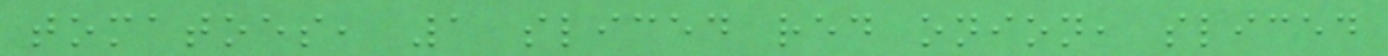tomatoes, 1 sliced red onion, sliced
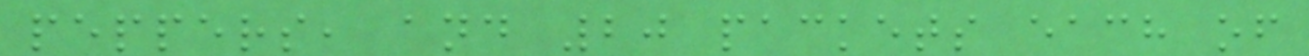peppers, and 20 packets each of
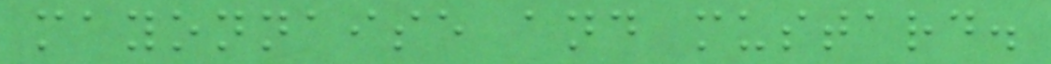mayonnaise and mustard.
